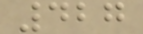427
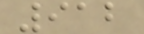912
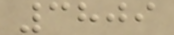3809
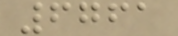6761
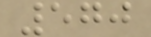570
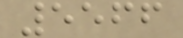5566
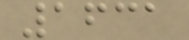1631
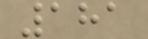181
